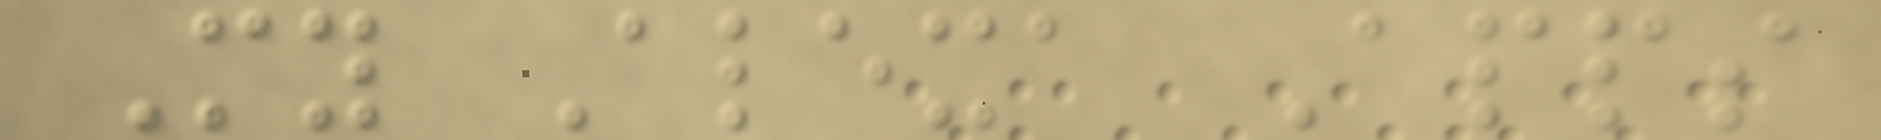My Alexa Apps
